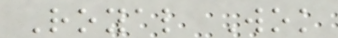Royal Wok
